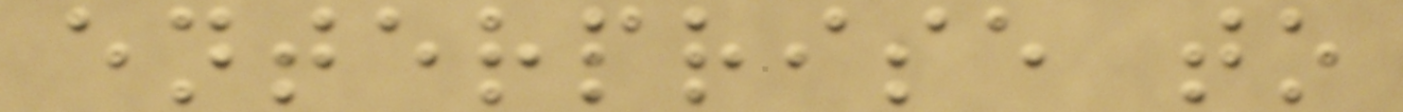enterprise to
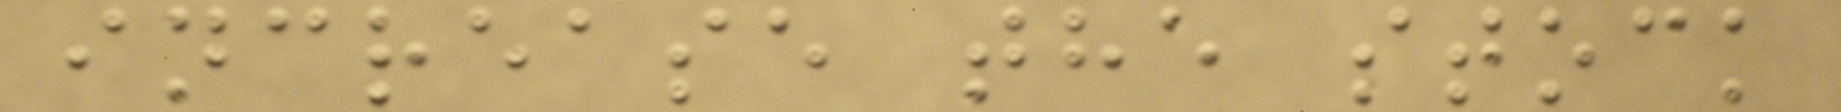increase the stock
